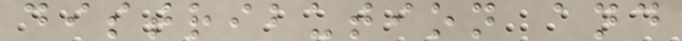distribution and
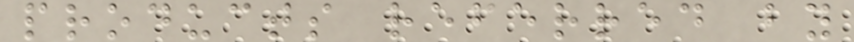products referred by
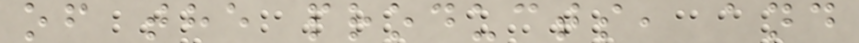of the products, and
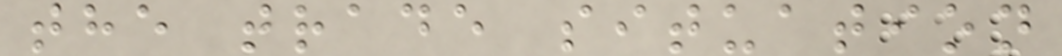the trade situation
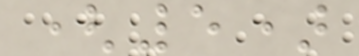(5)
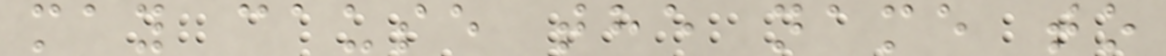may cause the name to
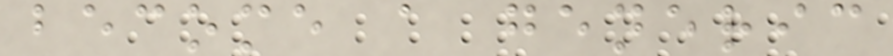become a generic
